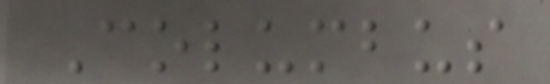Columbus
